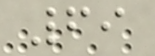69
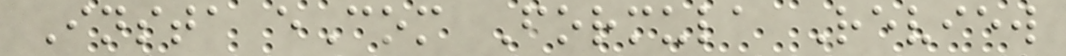Insta eCom Formula Review
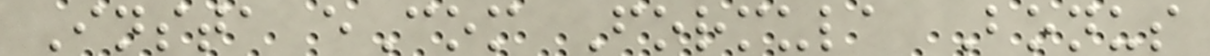Insta eCom Formula Bonus
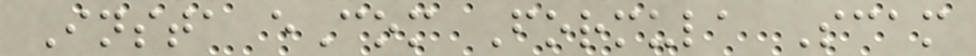Insta eCom Formula Scam
